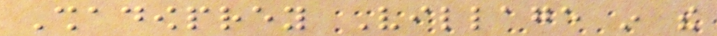Shadowprey Village in the
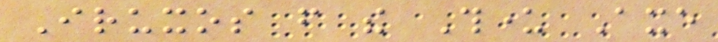Iruxos from the Thunder Axe
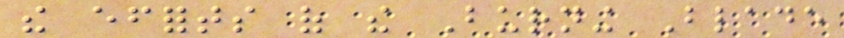the efforts of the Burning Blade
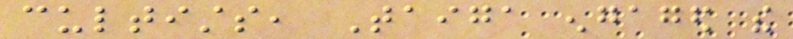cultists, Taiga engaged the
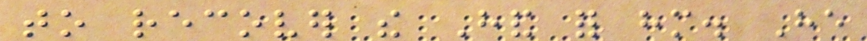to recover the Hand for him. He
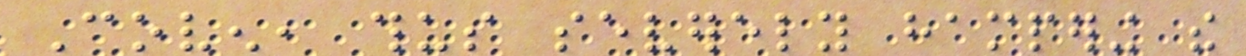Coven, thus severely hampering the
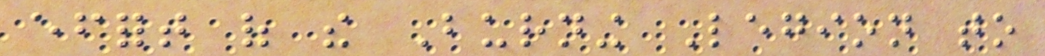effort of the Burning Legion to
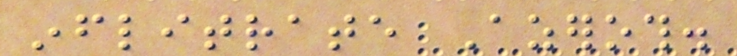inflitrate Azeroth.
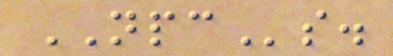NPCs.
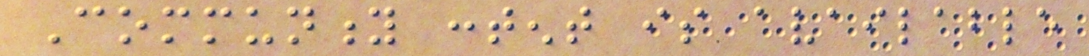Community content is available
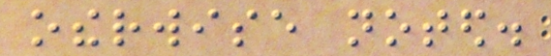otherwise noted.
